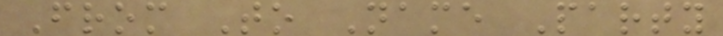From To Name Party
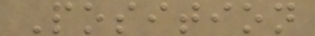Position
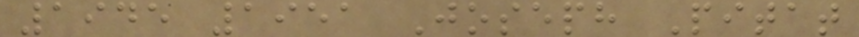1945 1951 Joseph Pitat
